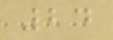24
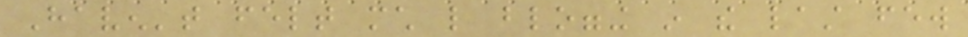Haven't felt much like blogging in the last few
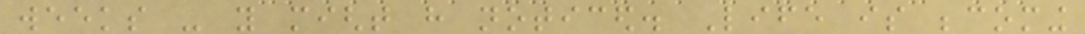weeks - you might have noticed. Life is becoming
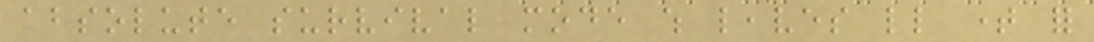absolute survival mode which leaves little time for
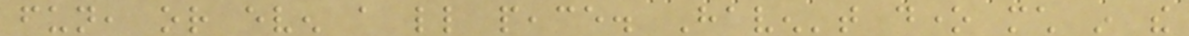fun, or even a little peace. Haven't done much in the
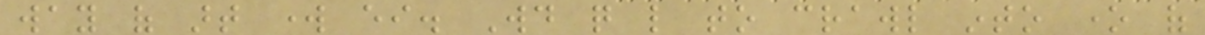way of art work either. Would quite like to crawl into one of
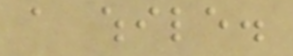a while.
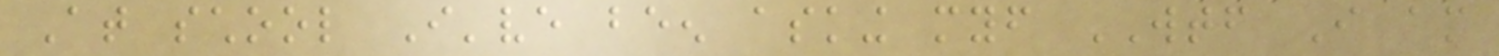At school I've been asking myself WTF I am
